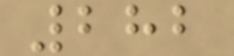282
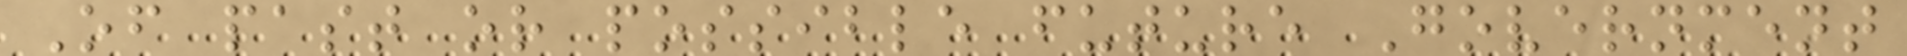Of past or possible future Government
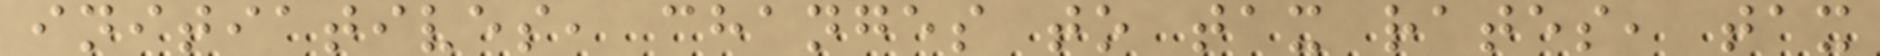initiatives, changes to tax rates, tax
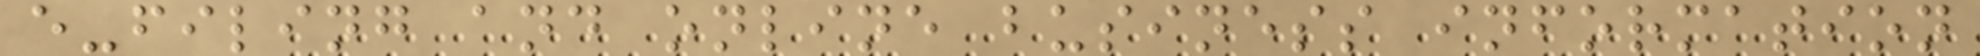e-filing and online business information
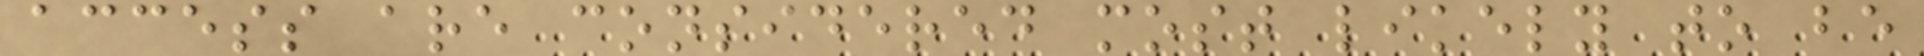access are considered most likely to be
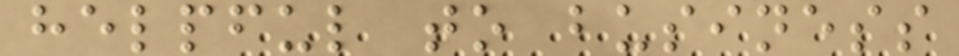helpful to business
